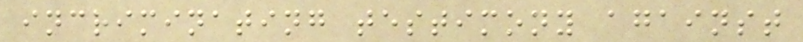incriminating testimony against
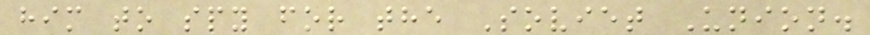him to spy for the Soviet Union.
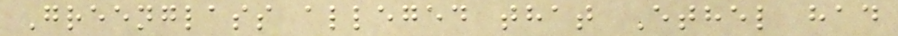Greenglass alleged that Ethel had
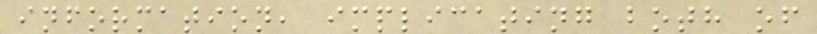information, implicating both of
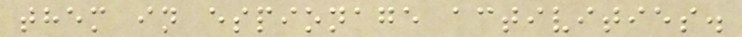them in espionage activities.
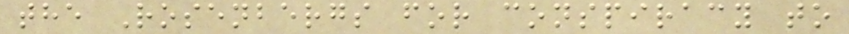the Rosenbergs for conspiracy to
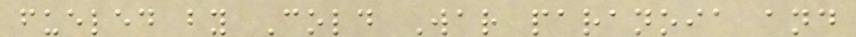fueled by Cold War paranoia and
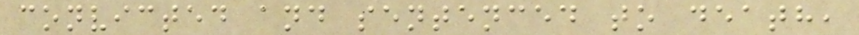convicted and sentenced to death,
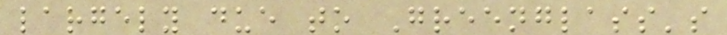largely due to Greenglass's
